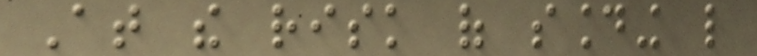At the risk of sounding like
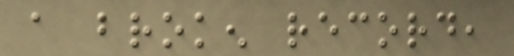a broken record,
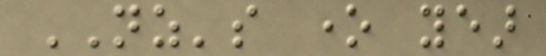NZ's one year
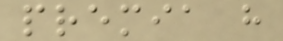premia have
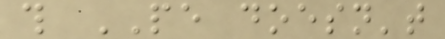this PE doesn't
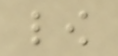low
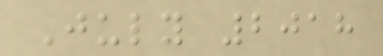July 2018
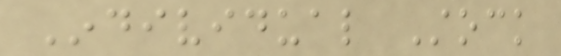Individual Stock
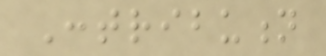Contribution
